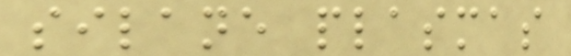silane plasmas
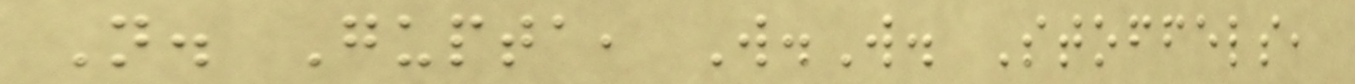N. Gupta, W.W. Stoffels,
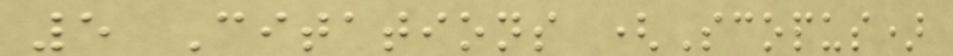5 Citations (Scopus)
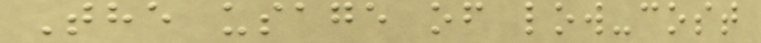The usage of low-cost
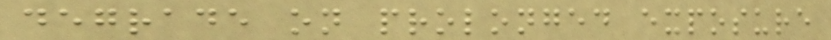degrade on prolonged exposure
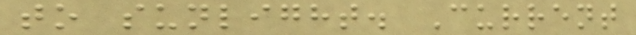to sunlight. Current
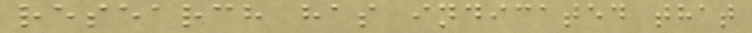research has indicated that
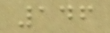146
